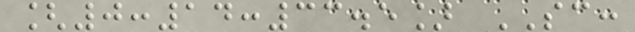[0:14:33.5] SC:
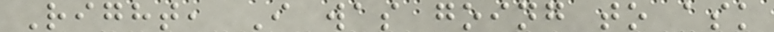Right, I was going to ask
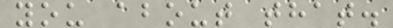you about that.
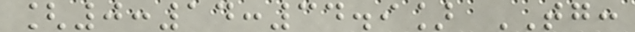[0:14:34.9] TG:
